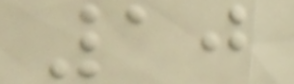10
